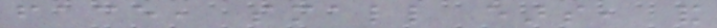face, small ears, and
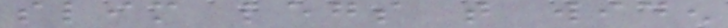slim legs that widen
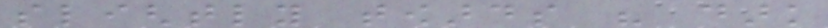slightly towards his dark
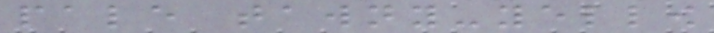pale tawny-yellow
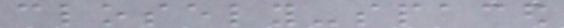closely-spaced
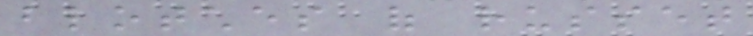blotches of russet
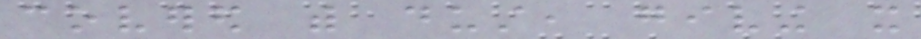covered with dust, giving it
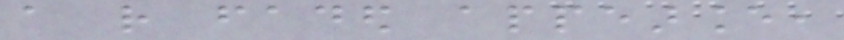a rather faded appearance,
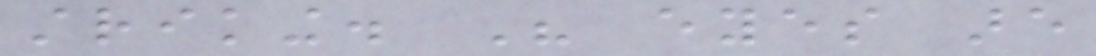striking. His eyes are
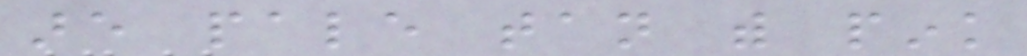are pale tan with pink
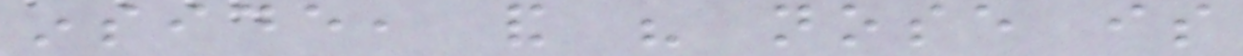inside, and his nose is
